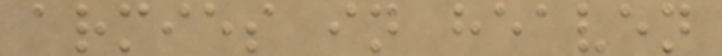armies in heaven
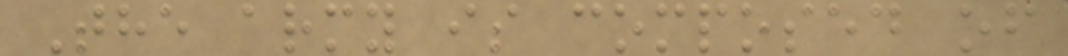The army is composed of
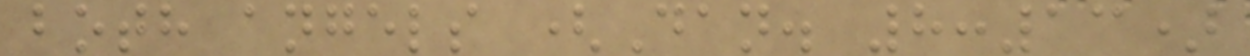both angels (Dan. 8:13)
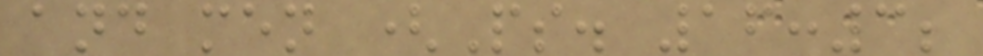and men (Ps. 16:3;
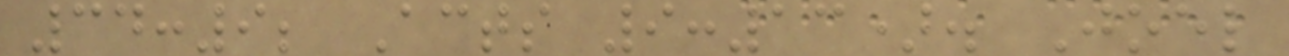34:9; Acts 9:13). Joel
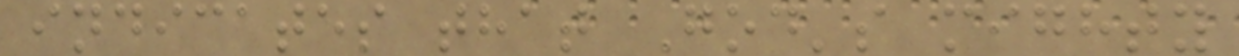indicates that God's mighty
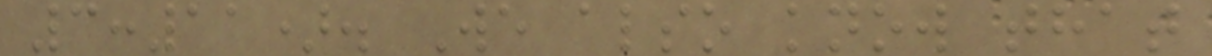3:11). We also know that
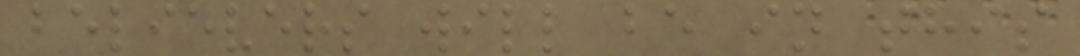believers will be in this
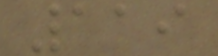119
